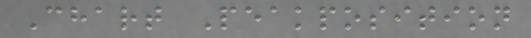Chart Peakposition
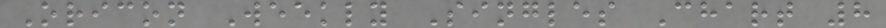Oricon Weekly Singles Chart 8
